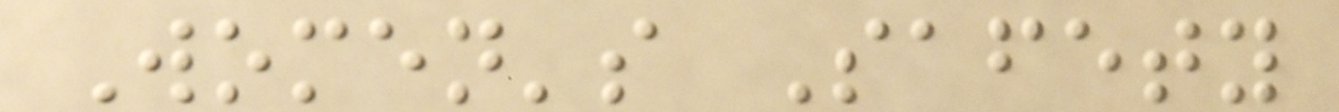Women's Safety
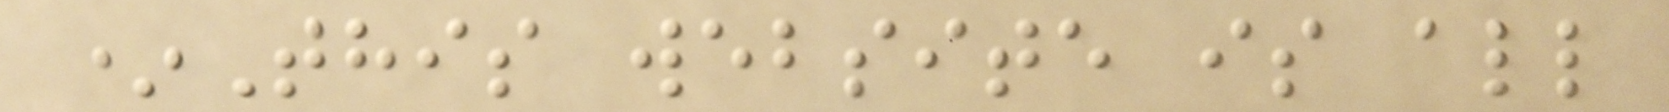*This website is all
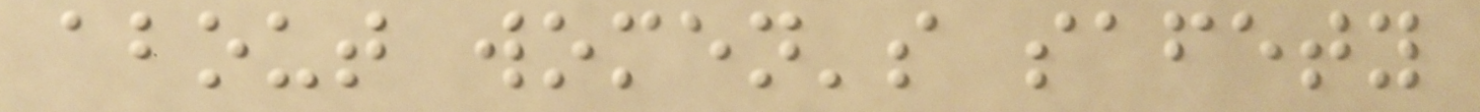about women's safety
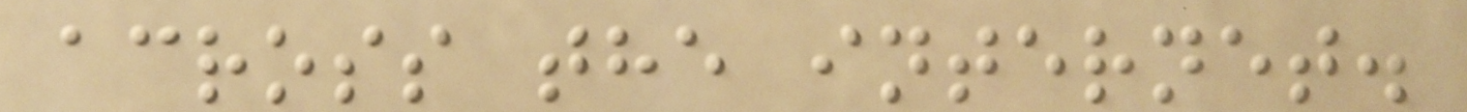across the internet.
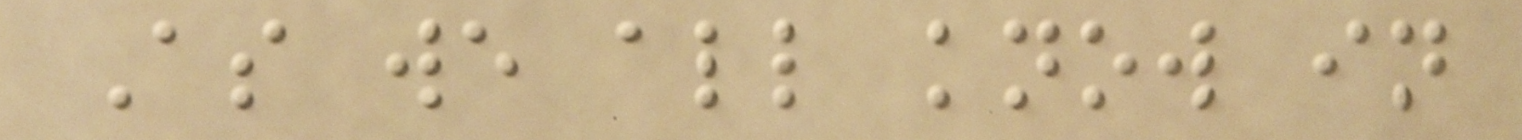As we all know in
